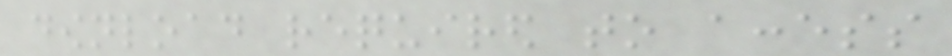download required to access
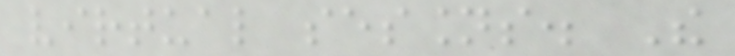virtual sessions. The
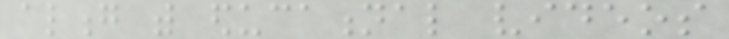along with educational videos
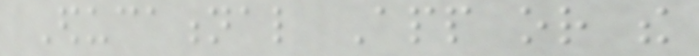Educational App or the
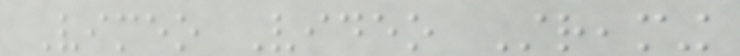Vimeo Video Streaming
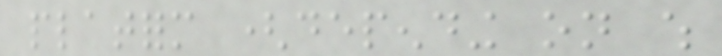platform (depending on which
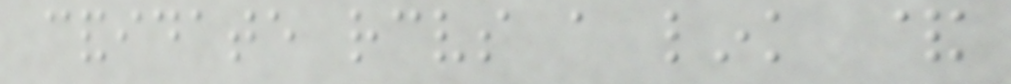candidate receives a link &
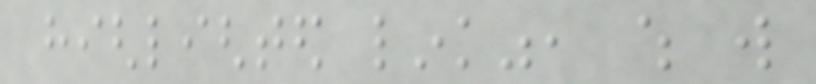highlighted link", which will
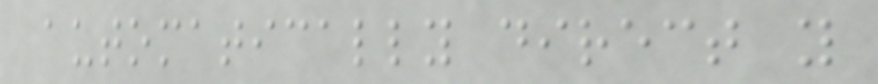automatically direct you
